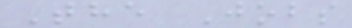The Jobs
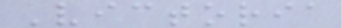Victoria
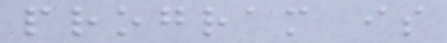program is
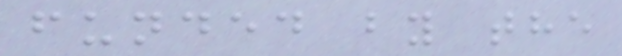funded by the
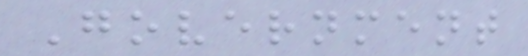Government
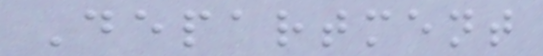Department
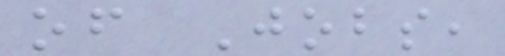of Jobs,
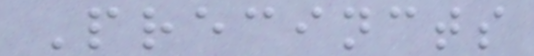Precincts
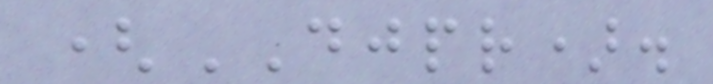(DJPR).
